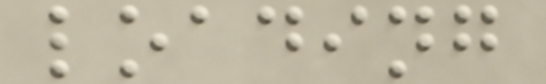loading
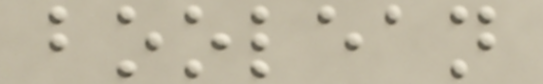boolean
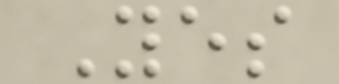Yes
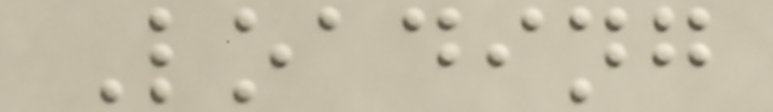Loading
